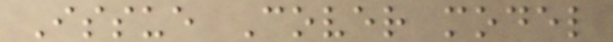Issue Cover model
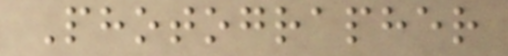Photographer
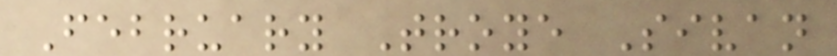February Troye Sivan
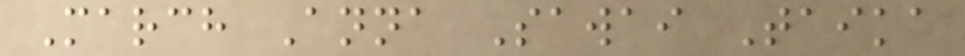March Anna Sawai Taika
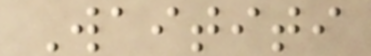Waititi
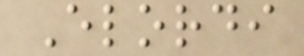Elordi
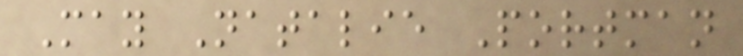May Natalie Portman
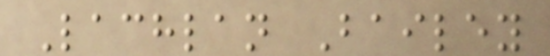Lachlan Bailey
